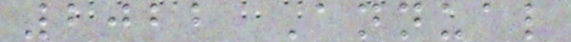2022 Annual
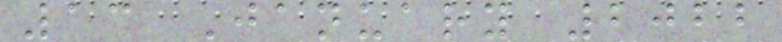13 January 2022
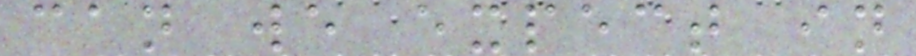can we expect in
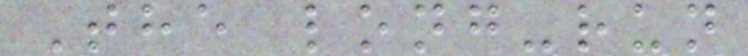The long-run
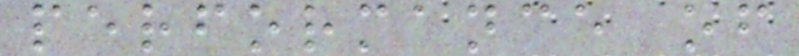performance of
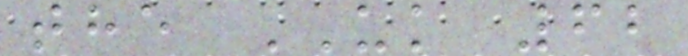the UK 62
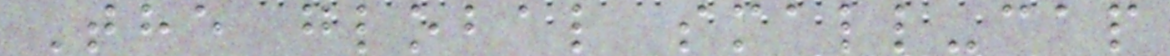The global small-cap
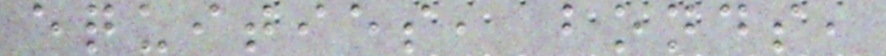equities, bonds,
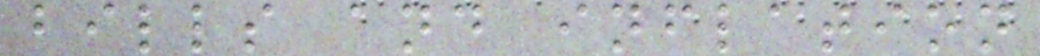bills and inflation
